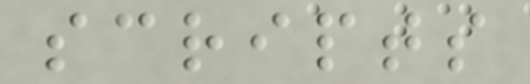scripts
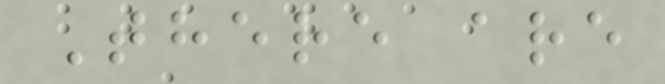There are
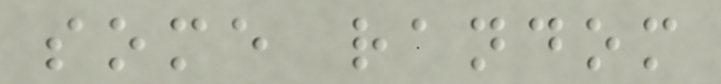some random
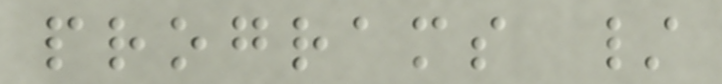programs /
